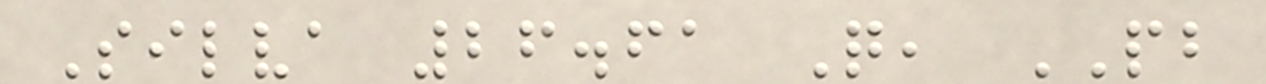Silva 26.61 Q, PB
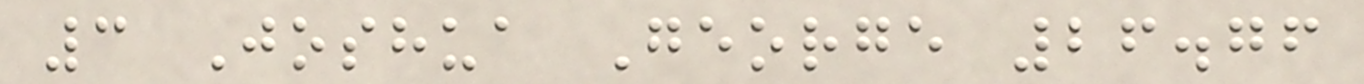3 Joshua George 26.76
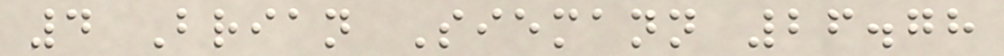4 Brian Siemann 26.78
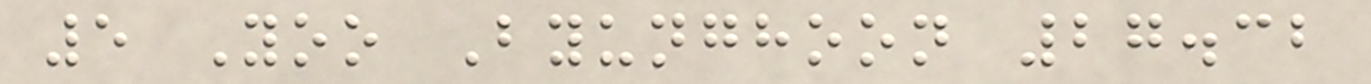5 Yoo Byunghoon 27.32
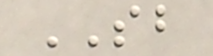SB
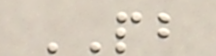PB
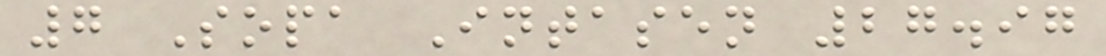7 Sopa Intasen 27.97
